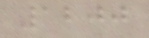1200
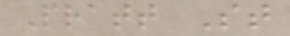Pratt St
